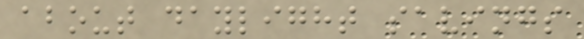about daylight savings
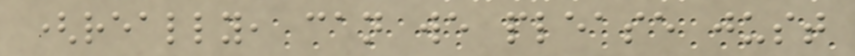(really, can we please just
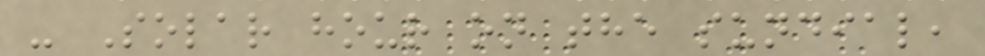- Solar hour on the sundial,
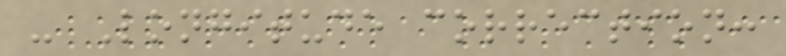- Longitude correction:
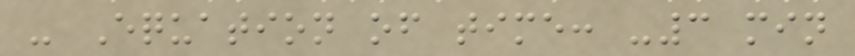- Equation of time: -3 min
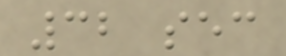32 sec
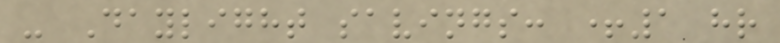- Daylight savings: +1 hr
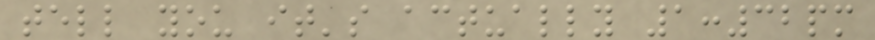tell you it's actually 1:32pm
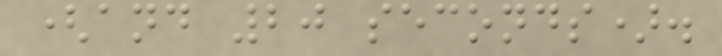(and 20 seconds).
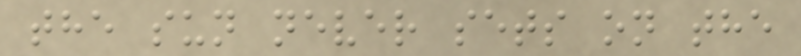the sun never sets on the
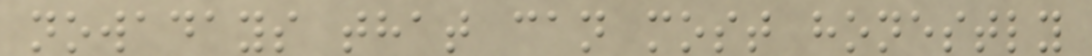nowadays that can most honestly
